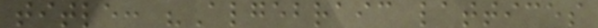title: "Algebraic lattices
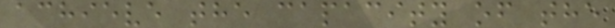achieve the capacity of the
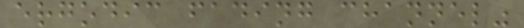ergodic fading channel"
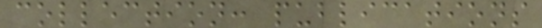collection: publications
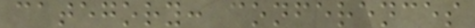category: conferences
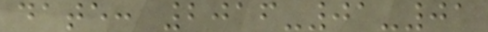date: 2016-01-01
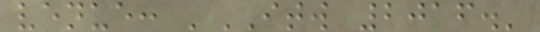venue: 'ITW 2016.'
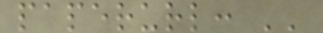paperurl: ''
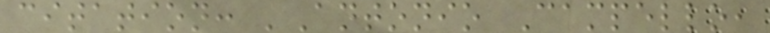citation: 'Antonio Campello,
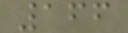166
